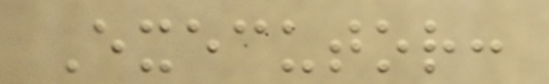Executor:
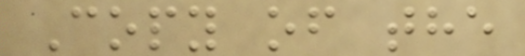Copy of the
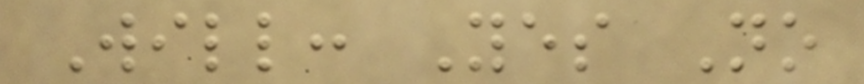Will: Yes No
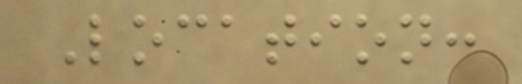Location:
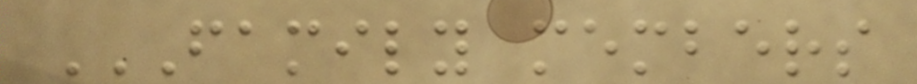FAMILY MEMBERS
